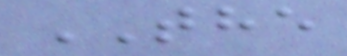THE
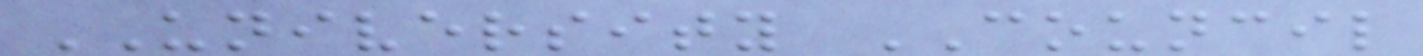UNIVERSITY COUNCIL
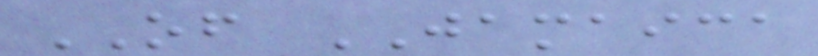OF JAMAICA
